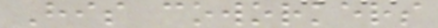His coworkers
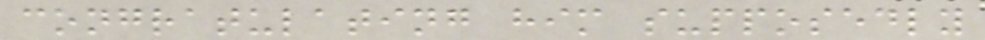congratulating him supposedly
